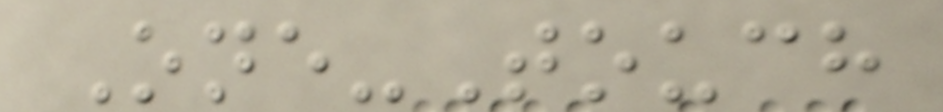One-Touch
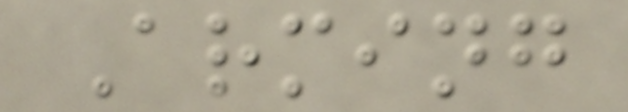Arming
